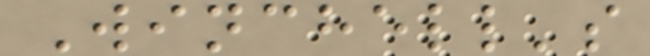Winchell's
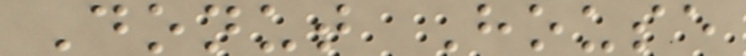Donut House
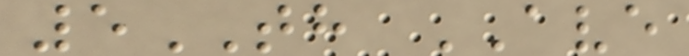5TH AVE
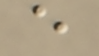e
